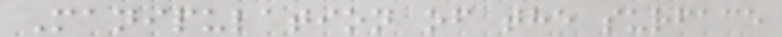Manipulation of the surface
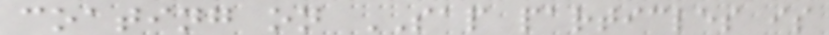coating on SAP particles is
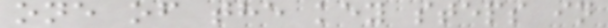one of the key steps in
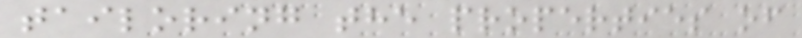tailoring the properties of
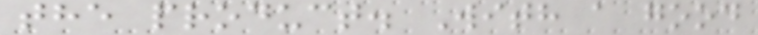the product. With a good
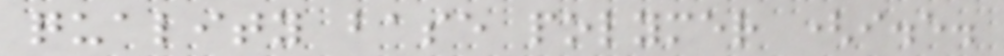quality base polymer (i.e.
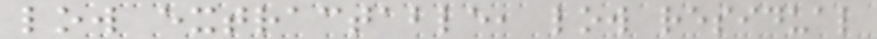low extractable, low residual
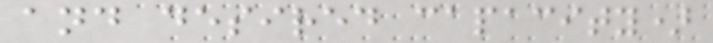and desired capacity)
